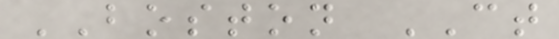BOSTON CT
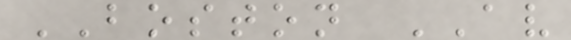BOSTON AV
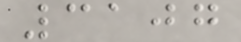3107
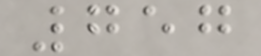757
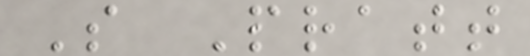S Pratt
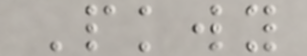Pkwy
